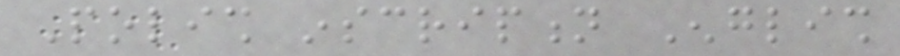Polish inscription English
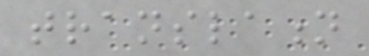translation
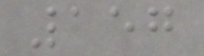157
